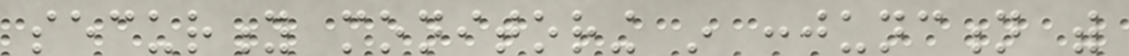security monitoring in conjunction with
